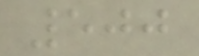500
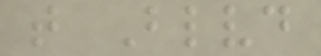t Blvd
